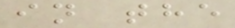in the
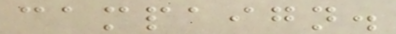campaign.
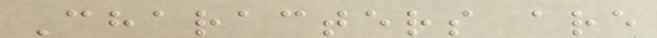Characters are
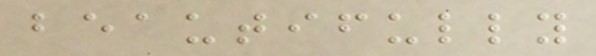beautifully
